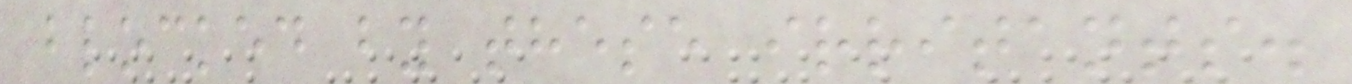blocked by these irritants.
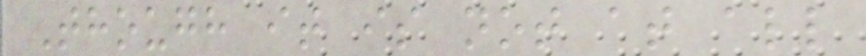Though it is not at all
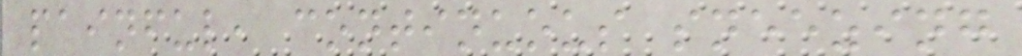painful, continuous sneezing
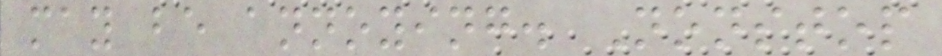may be annoying. Nonstop
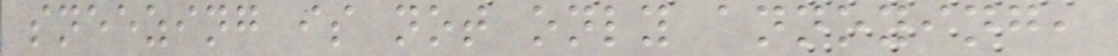sneezing is not only annoying,
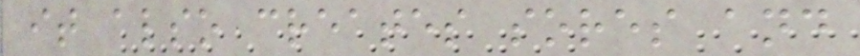it also creates sores and
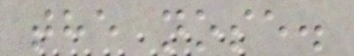the nose.
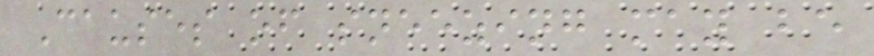Causes of sneezing may be
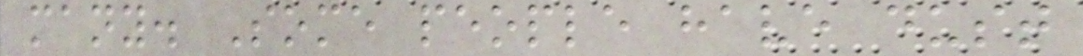many. Some people have dust
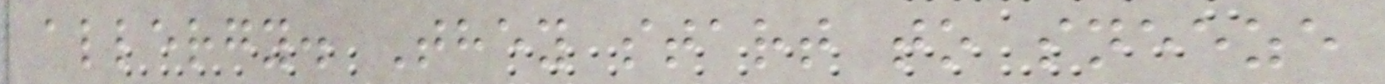allergy. They start to sneeze
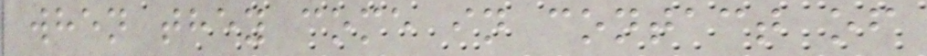when they come in contact of
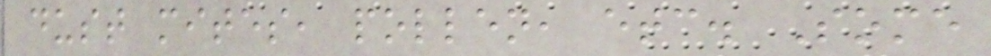dust mites, pollen, etc. Some
